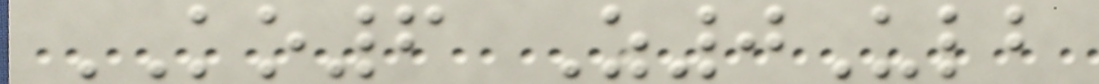KO6 Z0Ulb
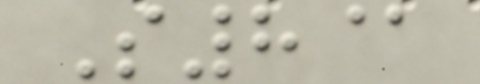S8@
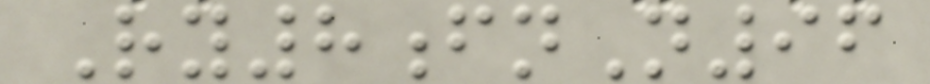Ry8fnN96
